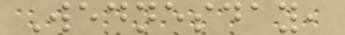Wednesday,
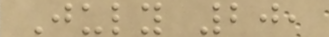July 20,
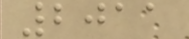2011
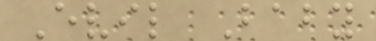Evil Baby
